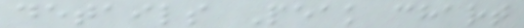details Peak chart
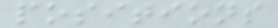positions
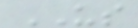US
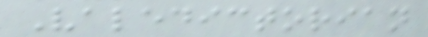Valedictorian
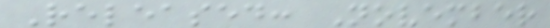Released: November
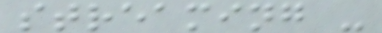streaming -
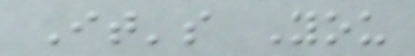It's You
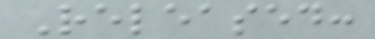Released:
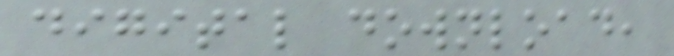digital download,
